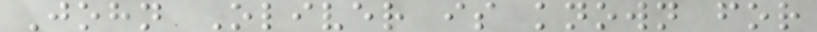John Oliver is known for
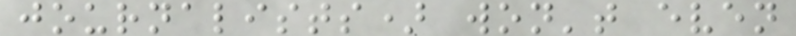journalists) won't even
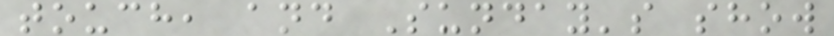touch, and Sunday's show
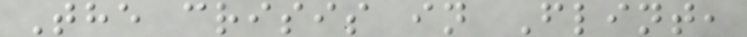The crisis in Flint,
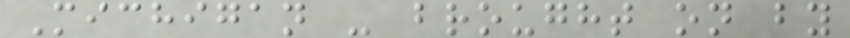Michigan - brought on by
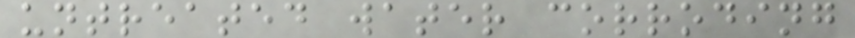untreated water corroding
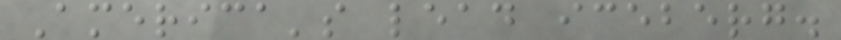America's lead iceberg.
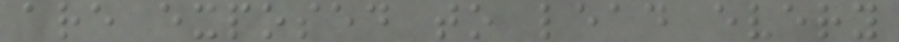are exposed to lead every
